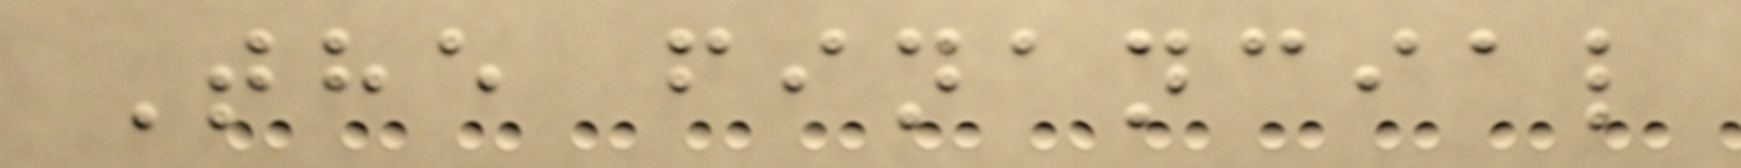The financial
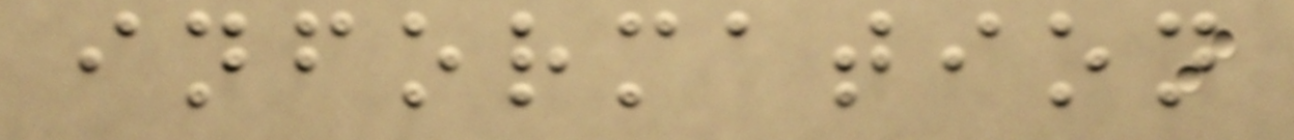information
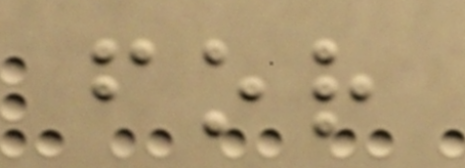for
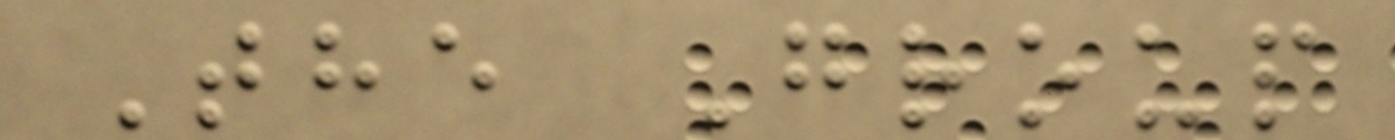The Group
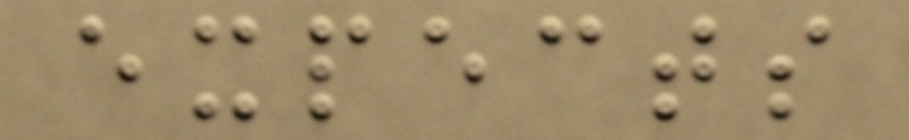expects
